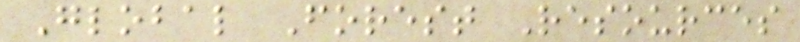Global Forest Resources
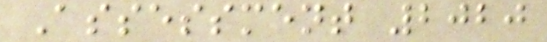Assessment 2020
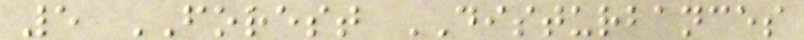5 FOREST DISTURBANCES
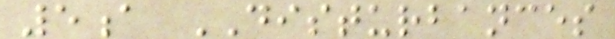5a DISTURBANCES
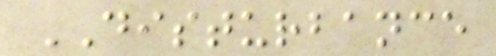DISTURBANCE
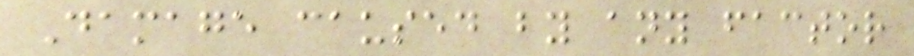Damage caused by any factor
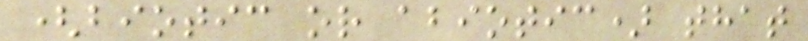(biotic or abiotic) that
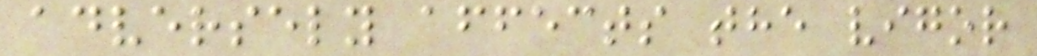adversely affects the vigor
